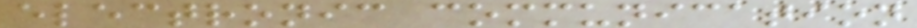electronic communication
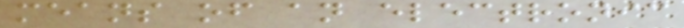means of an electronic
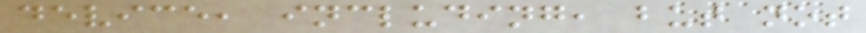device, including, but not
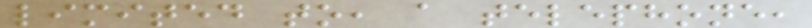limited to, a telephone,
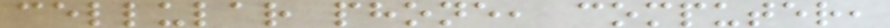cellular phone, computer,
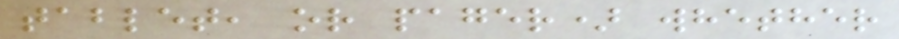tablet, or pager) whether
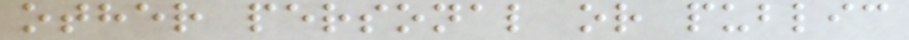other personal or public
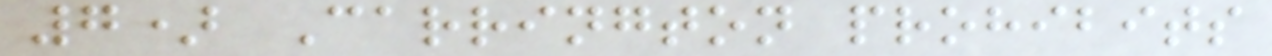7) Carrington prohibits
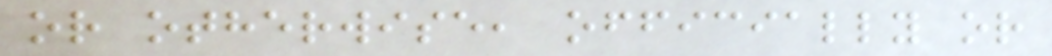or otherwise, officially or
